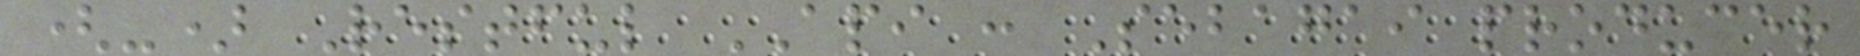(-) Restful API : Sebagai producer
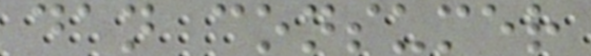dan consumer
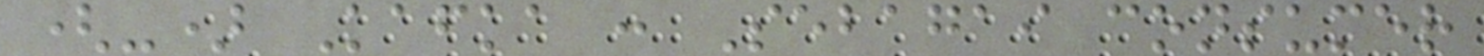(-) Kafka : Sebagai consumer
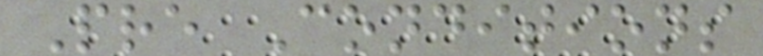Pre Conditions
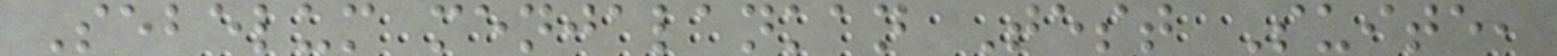Sebelum menjalankan Test Suite,
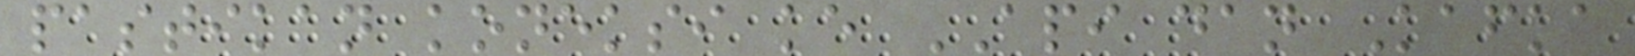pastikan koneksi ke API dan Kafka
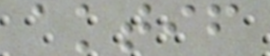aktif
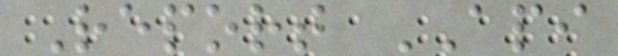Report API
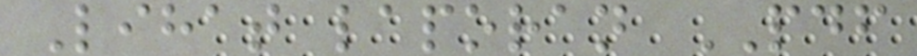Lihat laporan PDF
